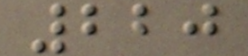220
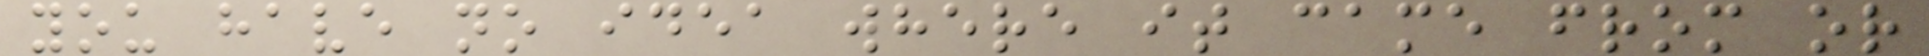you have no idea where it came from or
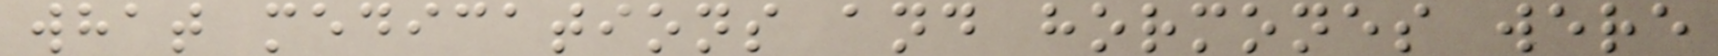what medications and hormones were
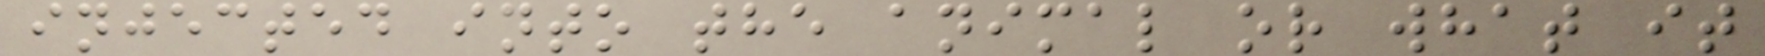injected into the animal or what it
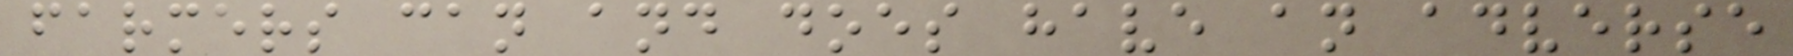farmers can and does have an adverse
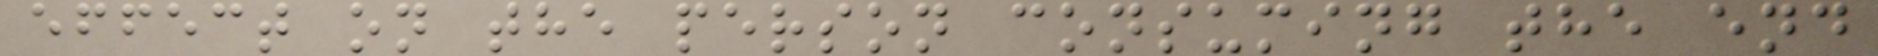effect on the person consuming the end
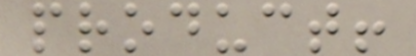product!
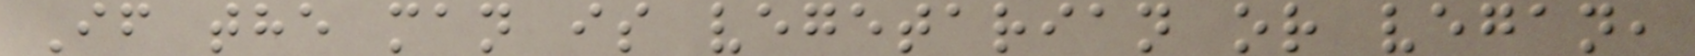If the man is vegetarian or vegan,
